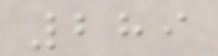289
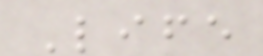Life
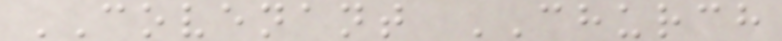COVENANT CHURCH
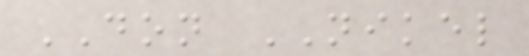DON NIKEL
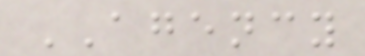AGENCY
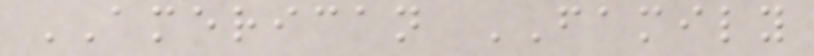AMERICAN FAMILY
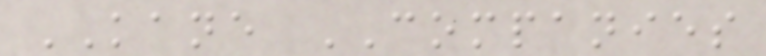KANE COMPANIES
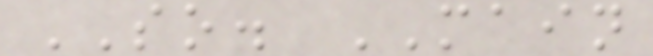SO. MAIN
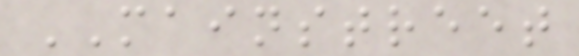MAINSTREET
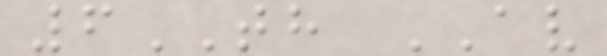6TH AV
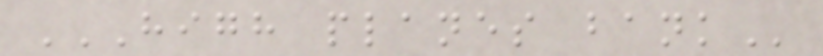HIGH PLANES BANK
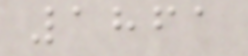1861
